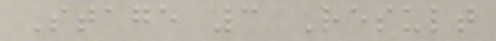Stage 3 Result
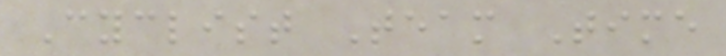Cyclist Team Time
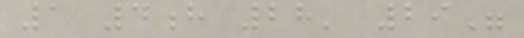1 4h 28' 29"
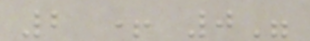2 + 0"
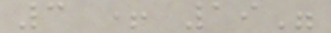3 + 19"
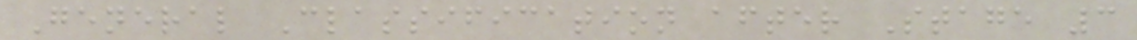General Classification after Stage 3
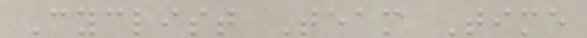Cyclist Team Time
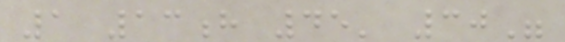1 13h 45' 30"
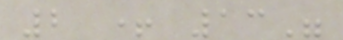2 + 13"
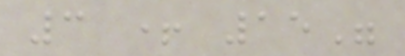3 + 15"
